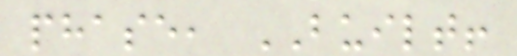phase, BUILT!
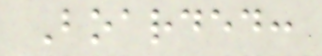Boarded:
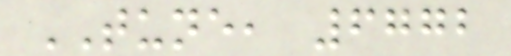TUNE, 6772
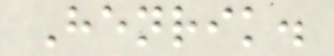Henrik.
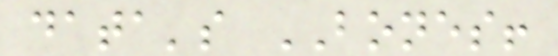data's BONES!
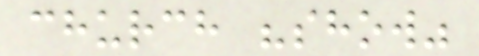church "show"
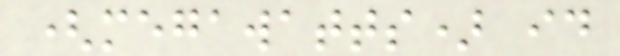(megawatts) id
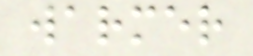warmer
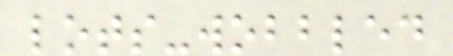lots-wobbled
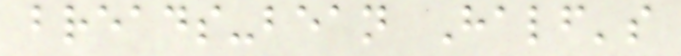breads-bean Half's
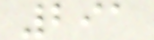291
